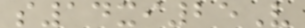s14xi25V
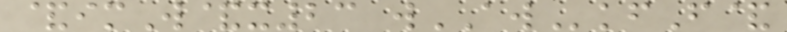&imW&x23 wAWkfF&
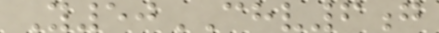Y50CHV6g
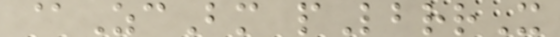@ZcBm pLbrrX
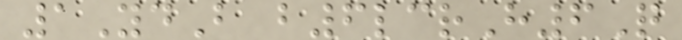1YdB b6lcrH6Q
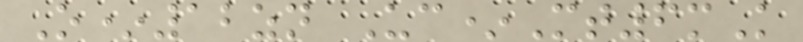O*12zn Uc*Mt6mK
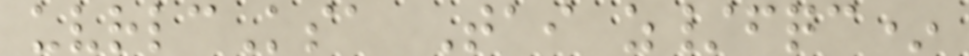uvrlcKsa Tai z/fqc*
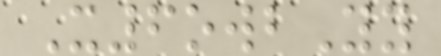X6owbYy
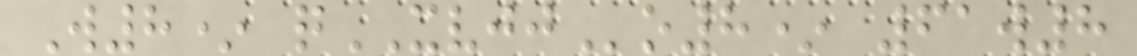W8* qXVJJo8* 61w8
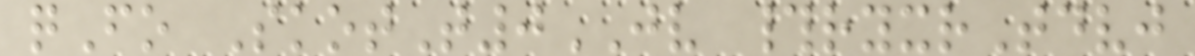qFo SkotT0JV #ryxrTdvj
